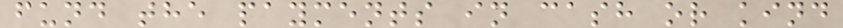fund the payments in cash or kind
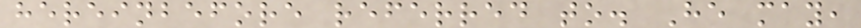hereinbefore referred to. He may,
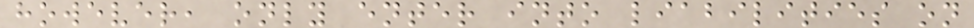however, only enter into liabilities on
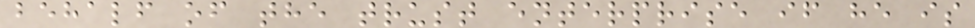behalf of the trust enterprise if he is
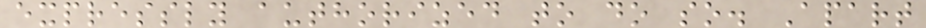expressly authorized to do so. Apart
